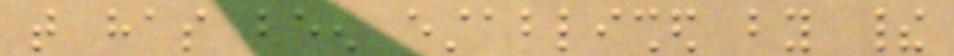that has been established by their
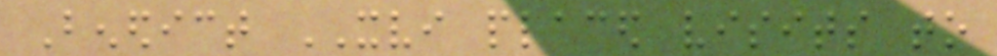Benedict XVI placed visits to
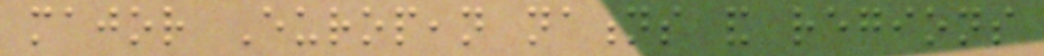major European nations and regions
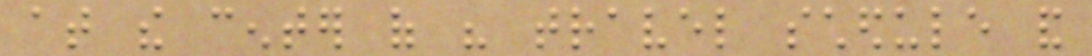at the center of his travel schedule and
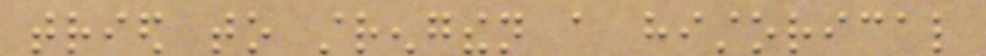tried to strengthen a historical
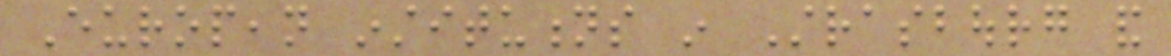European institutions in Strasbourg and
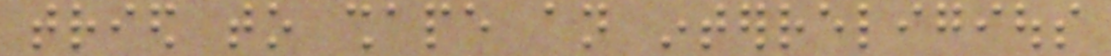tried to shape an interreligious
